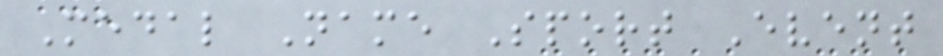Medal Name Sport Event
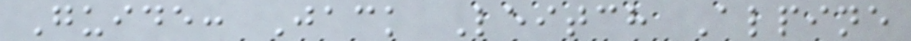Guide: Jack Leitch Alpine
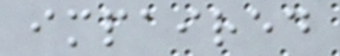impaired
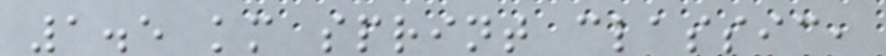1.5 km sprint classic,
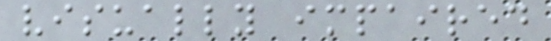visually impaired
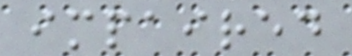impaired
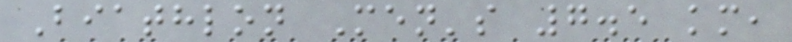Biathlon Men's 7.5 km,
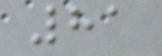81
